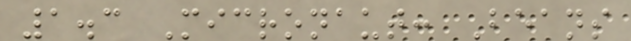1.3 Micronaut: Beans
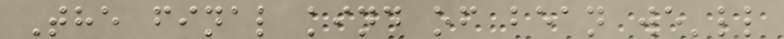The final kind of bean we'll
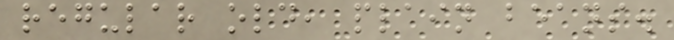regular old, plain beans.
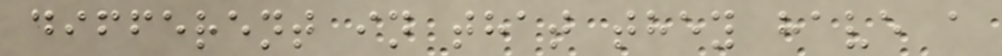different in that they have a
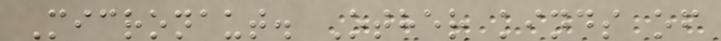Micronaut. Other kinds of
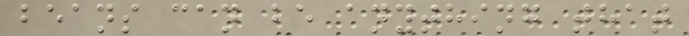beans can be anything that
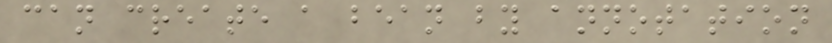can create a bean by annotation
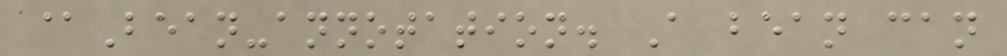@Bean-annotation. A bean can
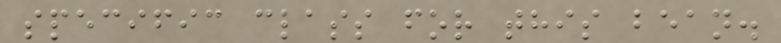specific class for this bean.
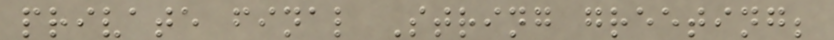private final String greeting;
